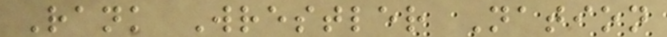Rank Wrestler Nation
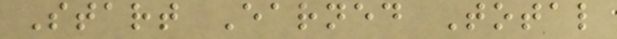Start Earned Total
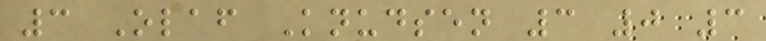3 Olaf Knudsen 3 0 3
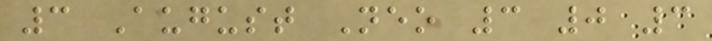3 August Neo 3 0 3
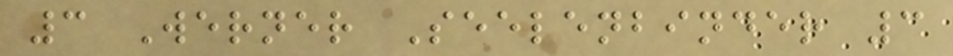3 Werner Seelenbinder 3
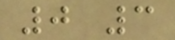0 3
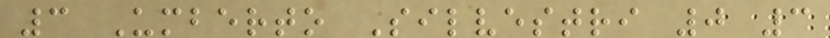3 Umberto Silvestri 0 3
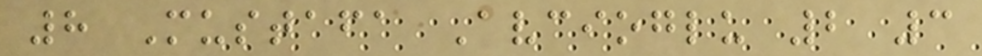8 Mustafa Avcioglu 2 3
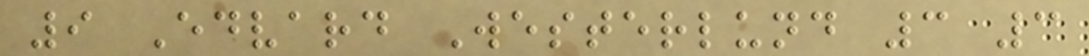9 Edvard Westerlund 3 3
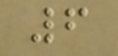6
